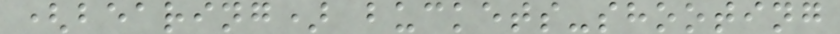(bearing) buckets-shooting
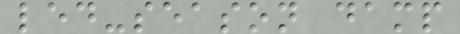led-season damp
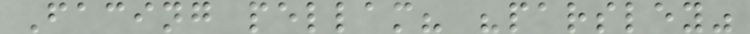Facing pellam? "parsley"
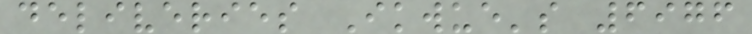deliveries Ikwue's 6976
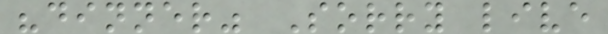"dinner" Sorry live
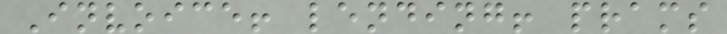Invoice! lending! prams
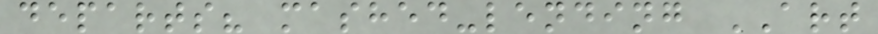departs? mashed-lending ART
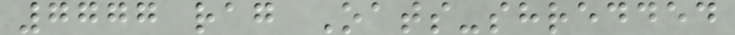7777 rag Oats-shredded
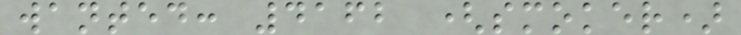wanted: 4162 (smoker)
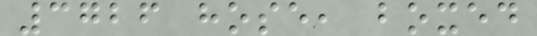3726 hose, boxed
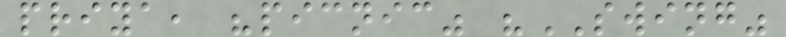priya, "picnic" "SWING"
